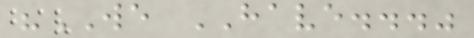"WE HAVE..."
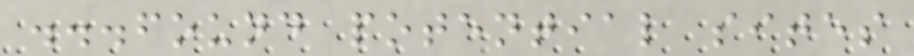...found potential sites
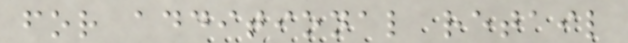for additional retail
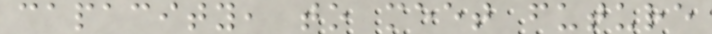capacity, to meet future
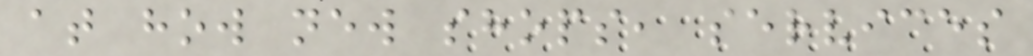at how new shops, services
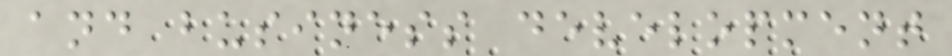and business development
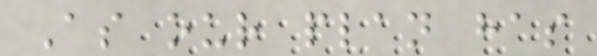As our plan has
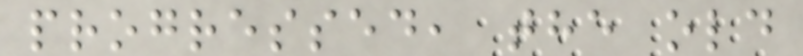progressed, the old
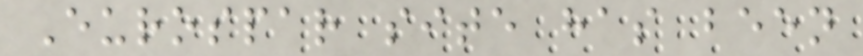Eurospar site has been
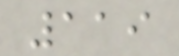119
